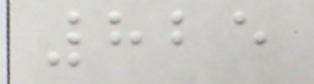825
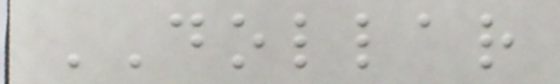DOLLAR
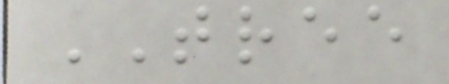TREE
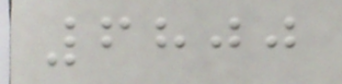6800
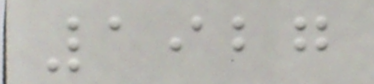1927
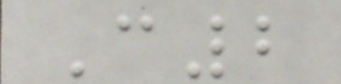C2
